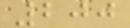200
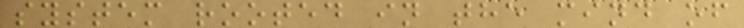system rooted in the mind of
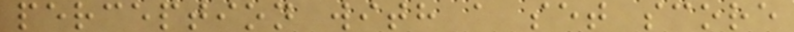perception with a set score
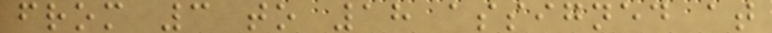from 3 to 18 assigned at
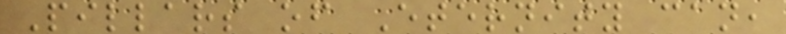Pillars of Eternity can,
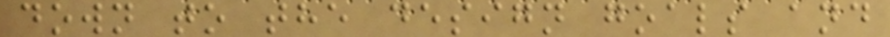down to the design goals and
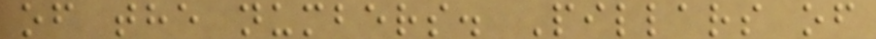of the numbers. Pillars of
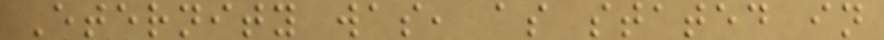Eternity was, as stated in
